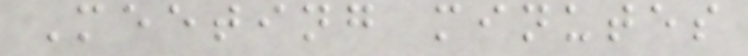Meeting minutes
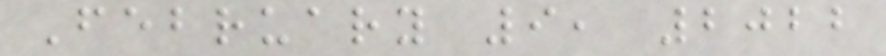February 9, 2022
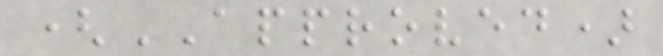(APPROVED)
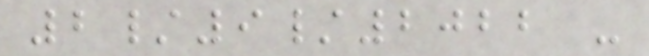2/9/2022 -
